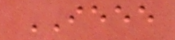IEEE
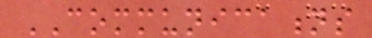COMMUNICATIONS
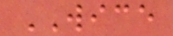WICE
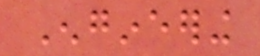Engineering
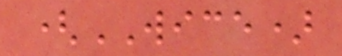(WICE)
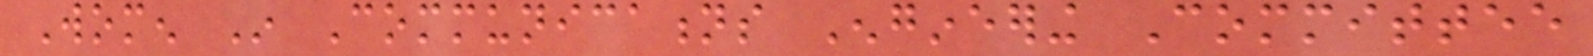Women In Communications Engineering Committee
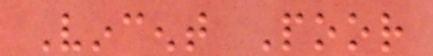Vincent Poor
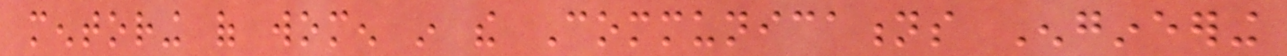mentoring of women in the Communications Engineering
